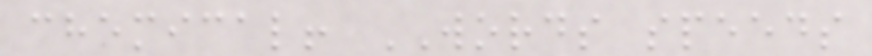chemical! WORDS speeds
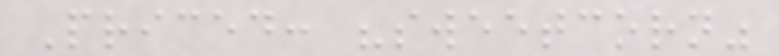Priced: "sweetcorn"
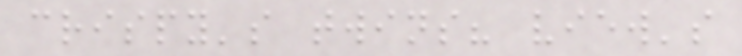crispy's twins? view's
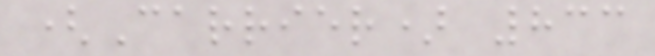(Carrier) 833
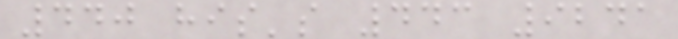440 his's 443 9241
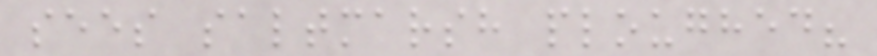sees saltmarsh ploughed?
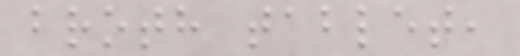broth tablet,
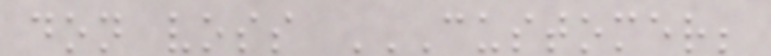don voss CUSTOMER;
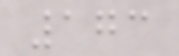173
